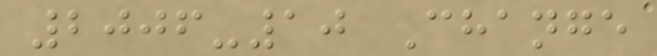2006-10 Change
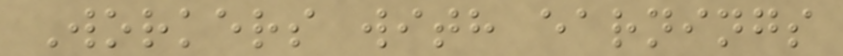Workers with earnings
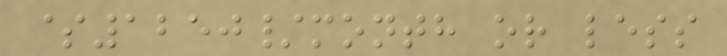$1250/month or less
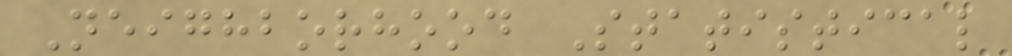Neighborhood Statistical
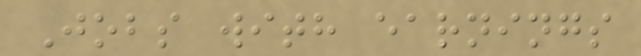Jobs with earnings
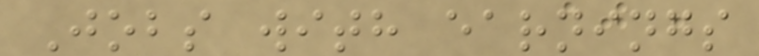Jobs with earnings
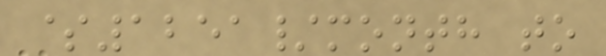$1251/month to
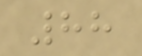88
